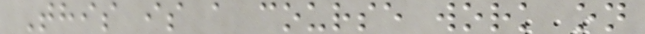This is a course work on
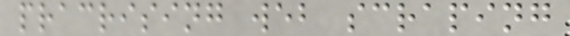pracrising web scraping
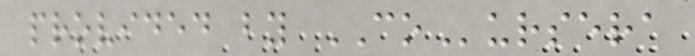provided by COursera
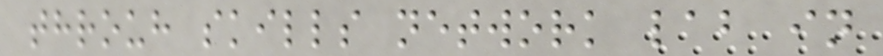throuh skills network lab in
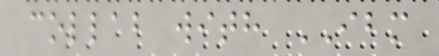collab with IBM
